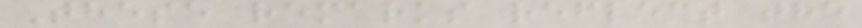These remarks reflect the
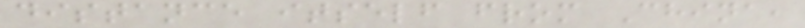distance itself from China,
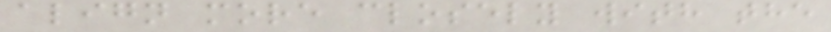align more closely with the
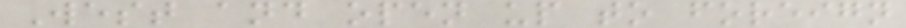West and open up to foreign
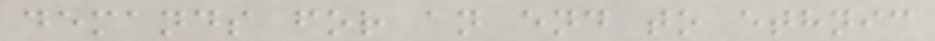demands for an end to ethnic
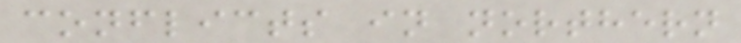conflicts in northern
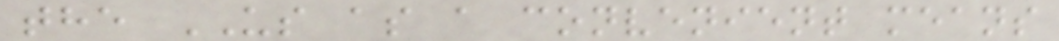the US as a convenient means
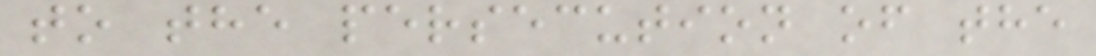to the persecution of the
